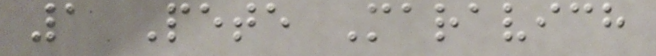1 Pete Maravich
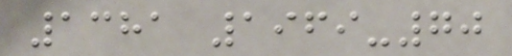1381 1969-70
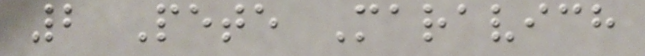2 Pete Maravich
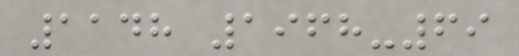1148 1968-69
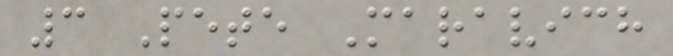3 Pete Maravich
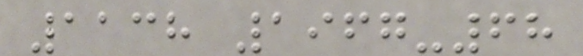1138 1967-68
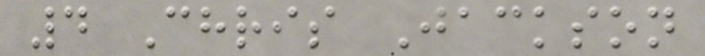4 Chris Jackson
